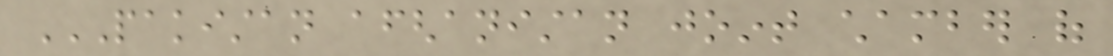PAKISTAN AFGHANISTAN JOINT CHAMBER OF
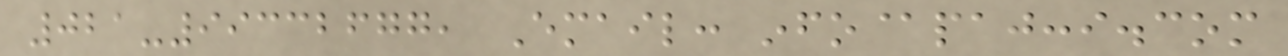021-99332677, Email: info@pajcci.com
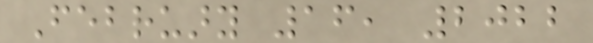February 16, 2022
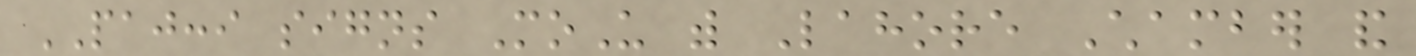PAJCCI signs MoU with Lahore Chamber and
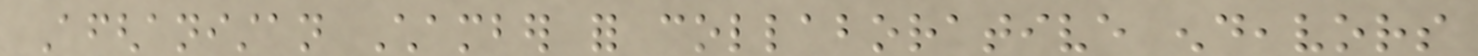Afghanistan Chamber for collaborative endeavors
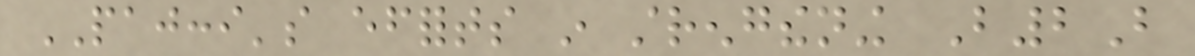PAJCCI's efforts in strengthening B2B
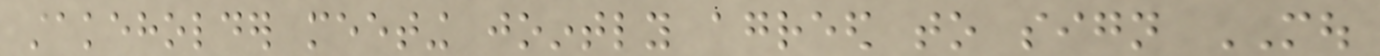stakeholder meeting jointly agreed to sign MOU
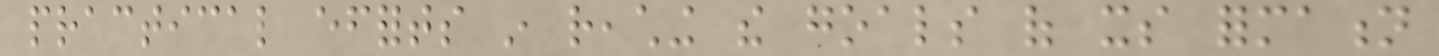practical efforts in reaching the goals of its formation
